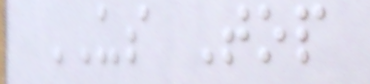US Top
